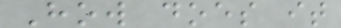How does it
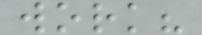work?
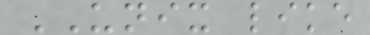UNIX like
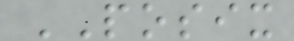POSIX
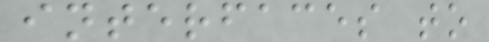interfaces to
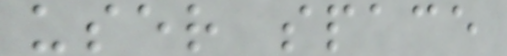user space
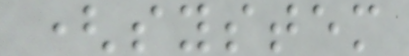(system
